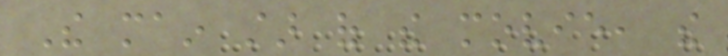The main star of the movie, the
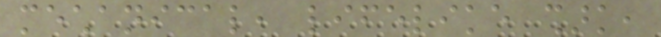mechanical, lifelike shark,
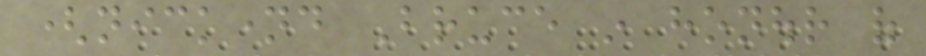(nicknamed Bruce in honour of
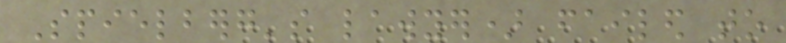Spielberg's lawyer) failed to
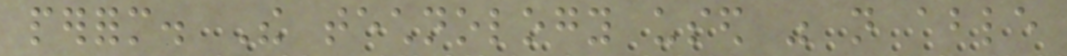perform. The technology used was not able
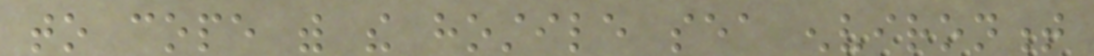to cope with the hostile sea environment
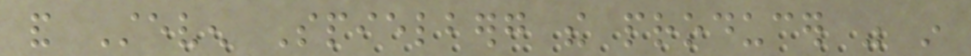and Steven Spielberg the producer was in
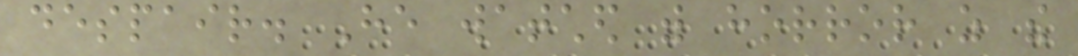despair. He watched with horror as the
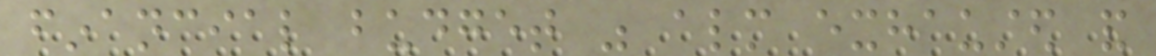financial budget was almost exhausted and
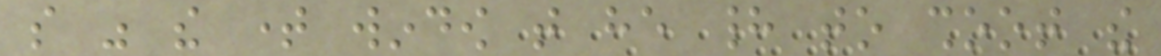so was the time window that he had to shoot the
